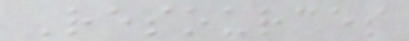Resources
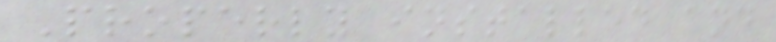Properly installed and
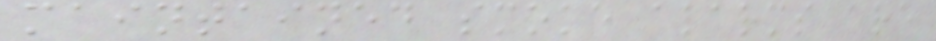maintained smoke alarms are
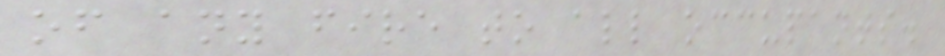of any fire to all occupants.
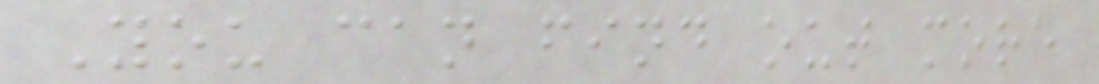You can find out more
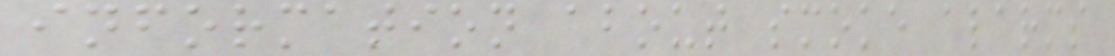information about smoke alarms
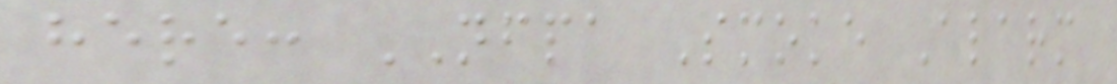here: NFPA Smoke Alarm
